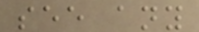see any
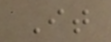It
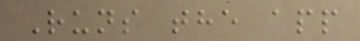Runs the app
